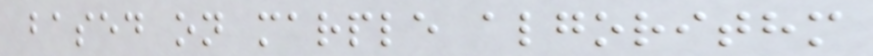based on marple algorithm
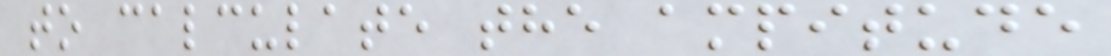to calculate the ampitude
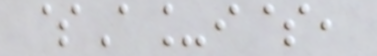$A_i$,
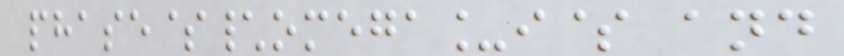phase$\omega_i$ and
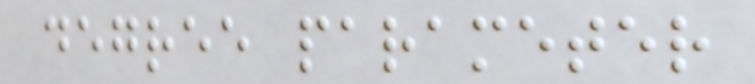degree parameter
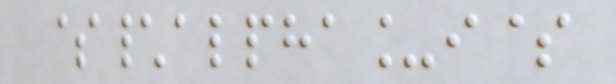$\alpha_i$
